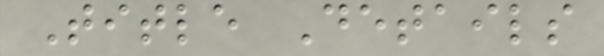Title Details
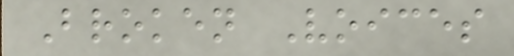Broken Voices
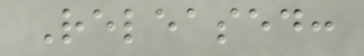Released:
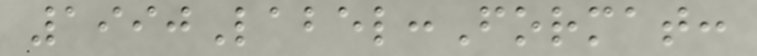1990Label:Format:
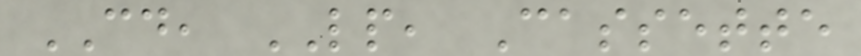CD, LP, Cassette
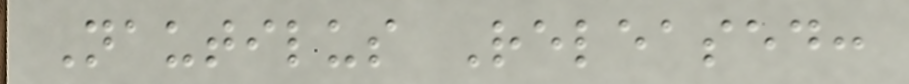Nautilus Released:
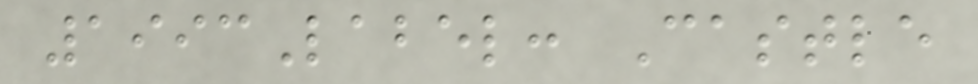1993Label: Castle
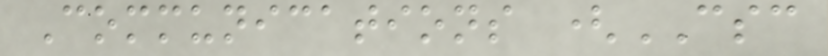Communications (CSC
